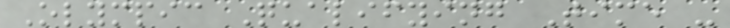Olympic Qualifying Time -
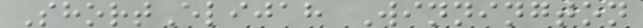ShortElijah Winnington
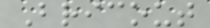Bricout
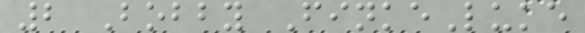2 Bobby FinkeLuke
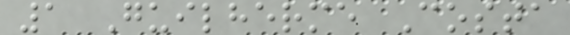1 Guilherme Costa
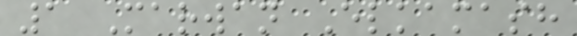1 Marwan Elkamash
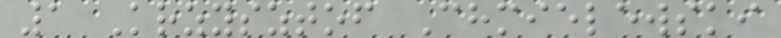1 Krzysztof Chmielewski
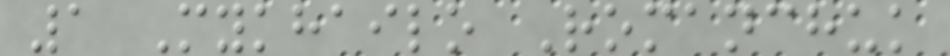1 Mykhailo Romanchuk
